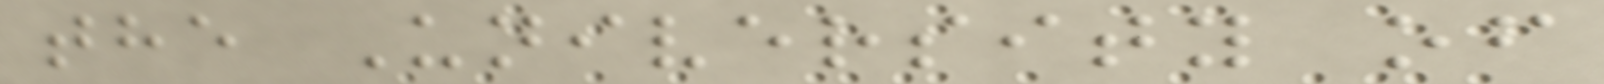the University of
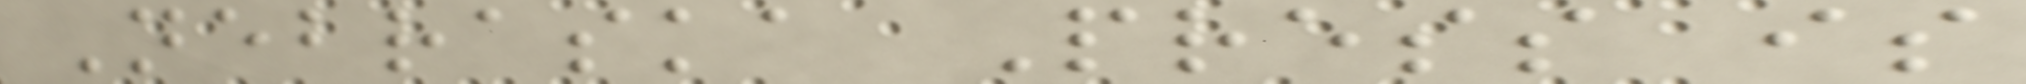Nebraska Press is
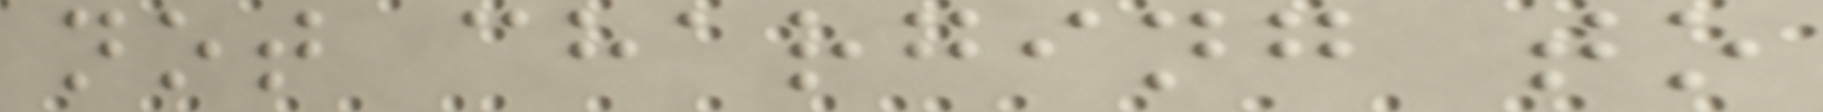not charging to
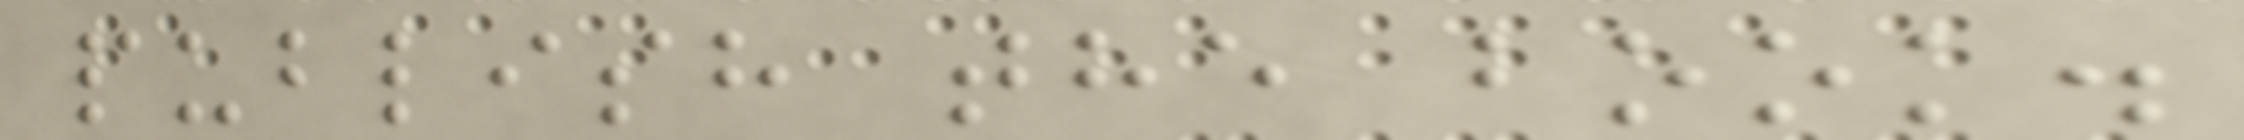publish the book.
